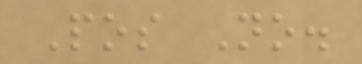Pos No.
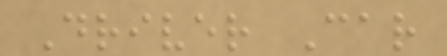Driver Car
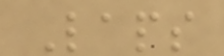Laps
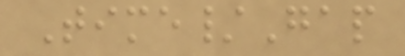Time/Gap
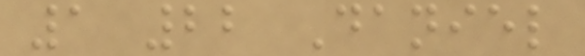1 22 Daniel
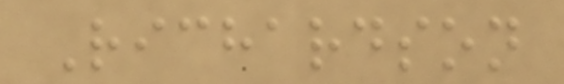Richardson
